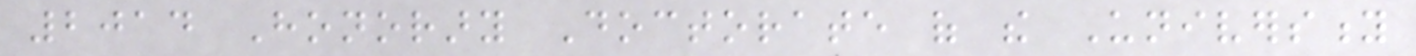2014 Honorary Doctorate of the University
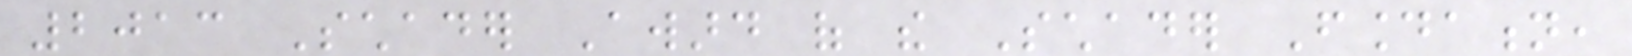2013 Schader Award of the Schader Foundation,
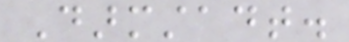Darmstadt.
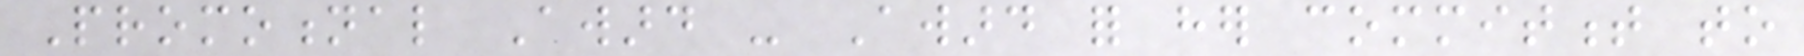Promotional Award - Award for her commitment to
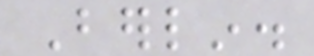Berlin.
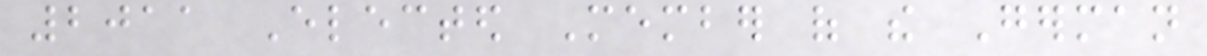2011 Elected Member of the German
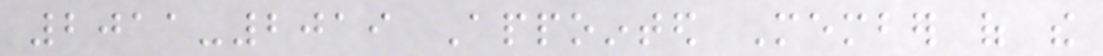2011-2019 Appointed Member of the
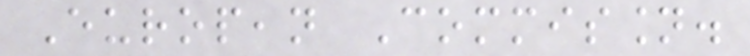European Commission.
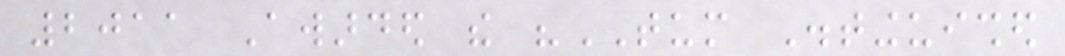2011 Awarded the "TUM Distinguished
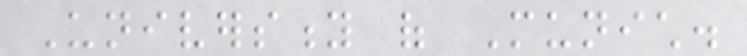University of Munich.
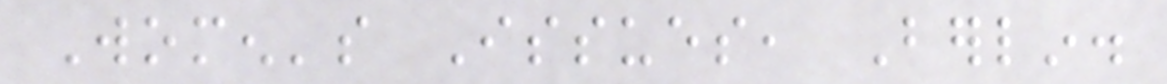Women's Issues, Berlin.
